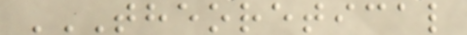THEORETICAL
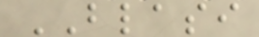BLASI
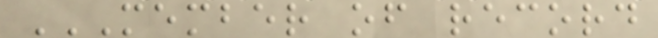MEMBER OF RECORD
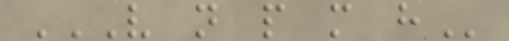V N P M H
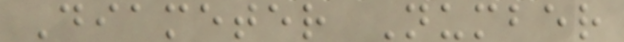Diameter Number
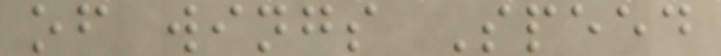of wings Speed
